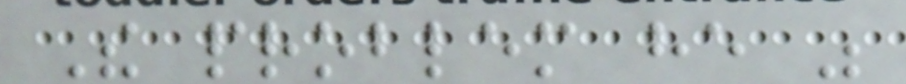The problem he was
